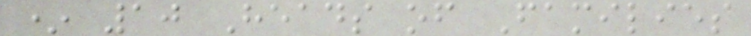* 10 Heads of Families
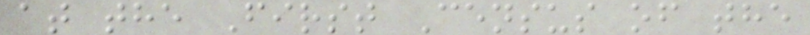at the First Census of the
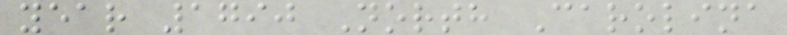year 1790 North Carolina
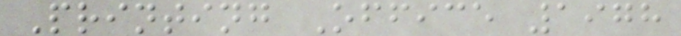Printing Office 1978
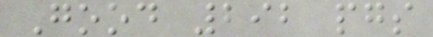Good 292 pgs
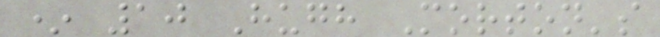* 10 Hugh Morton's
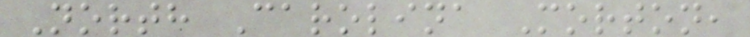North Carolina Morton,
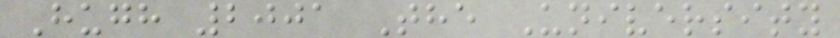Hugh 2001 The University
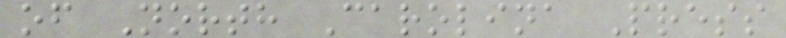of North Carolina Press
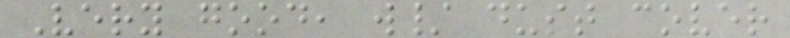Very good, w/ dust cover
